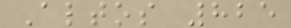Altos 825
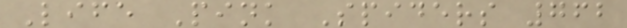Life Pink Spiders 762
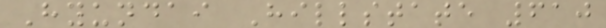Hyundai Hillstate 610
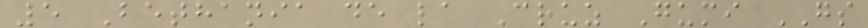5 Bethania de la Cruz Gumi GS
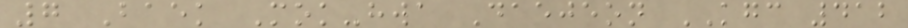7 Baek Mok-hwa Daejeon KGC 412
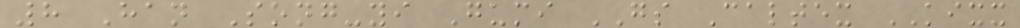8 Han Song-yi Gumi GS Caltex KIXX
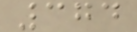374
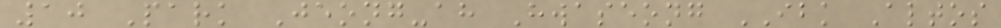10 Park Jeong-ah Hwaseong IBK Altos
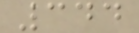344
